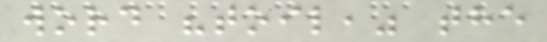word "toil," the
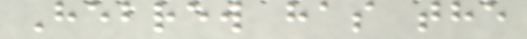Hebrew has the
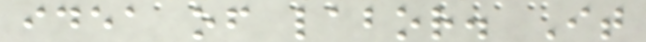idea of labor. It
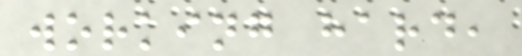working hard,
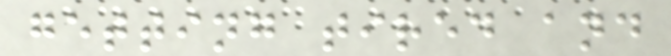getting tired and
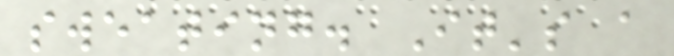sweating. It's a
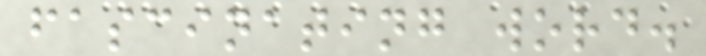fascinating word.
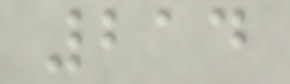214
